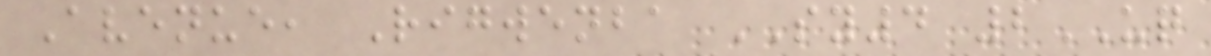Avenue, Rigwenba SY4 2UQ
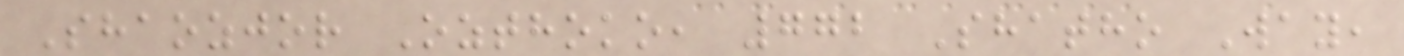Shaozjor Ozthoko, 772 Shatho Way,
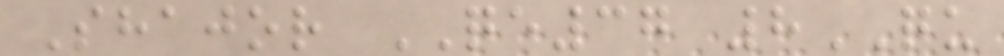Shajor QE37 8QU
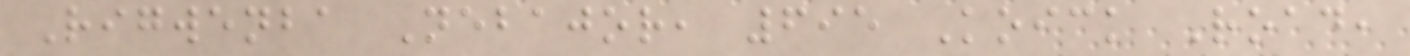Rigwenba Nebajor, 695 Koick Road,
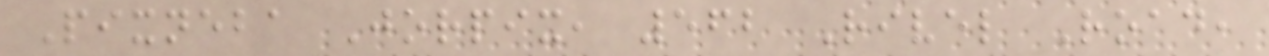Pixneba Jorpix, 562 Rivel Road,
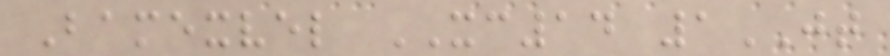Bamexvel XC14 1JT
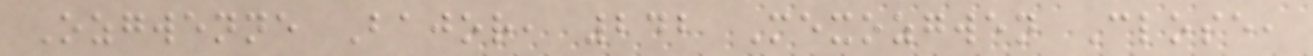Ozgwenne Bajor, 242 Mexozgwen Close,
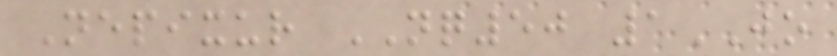Nepixur NQ50 1JO
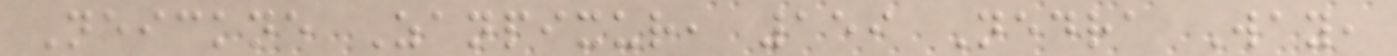Neickne Zanpixur, 159 Nedra Way,
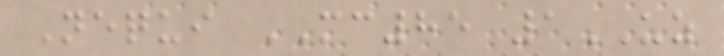Nequi MC85 1UZ
